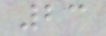23
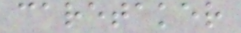caretaker
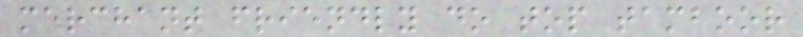merchant friendly do top tamboor
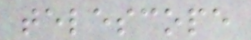telescope
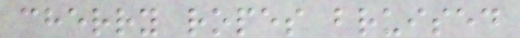cherry ropes bruised
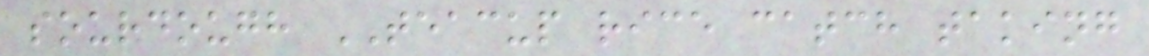sourdough TEACUP rice catch taking
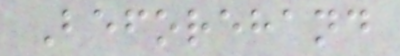Beforehand
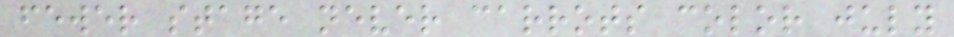fewer stage never carrots color july
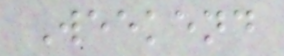Weekend
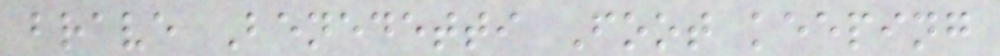brave Benedetti Foot keeping
